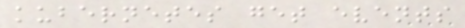kubernetes get events
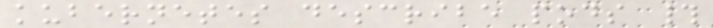kubernetes describe pods #
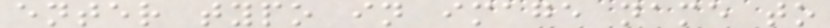enter typo in image name to
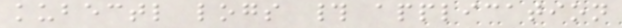kubectl logs # application
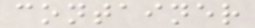container
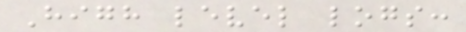High level logs:
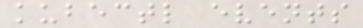kubectl events
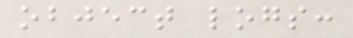object logs:
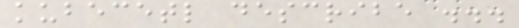kubecetl describe ...
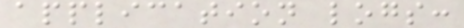application logs:
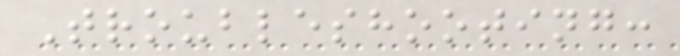Troubleshooting:
